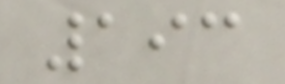193
